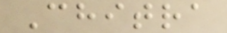Chitra
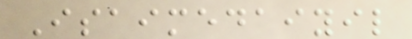Isaimedaiyil
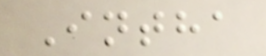Intha
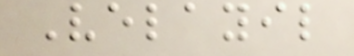Velayil
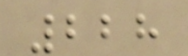228
